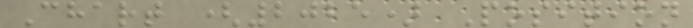Chart (2025) Position
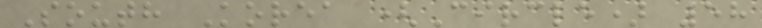South Korea (Circle) 58
